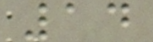14
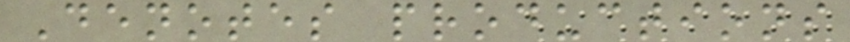Denotes productions
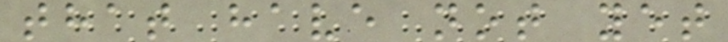that have not yet
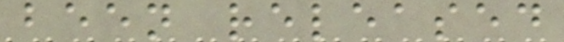been released
